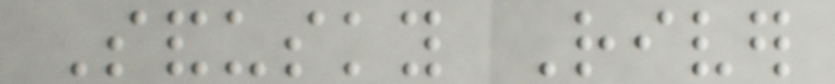Sandusky River
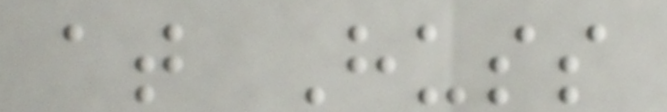at Huss
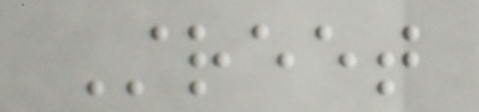Street
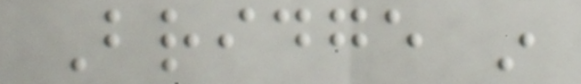Bridge in
